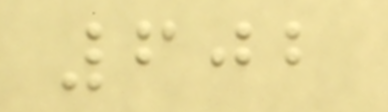602
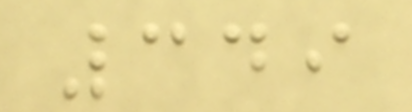349
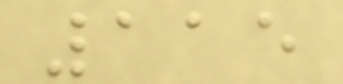115
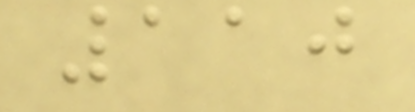110
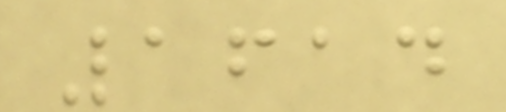1614
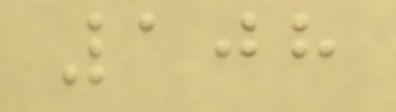108
